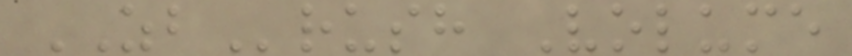ZBrush Volume
